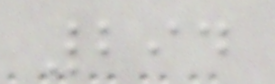294
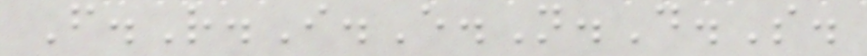F.R.I.E.N.D.S.
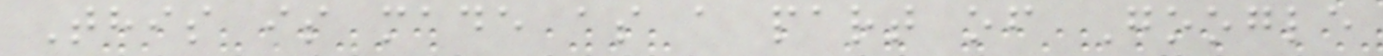This is made as a part of Google
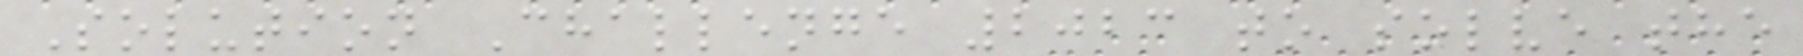Solution Challenge 2023 to solve the
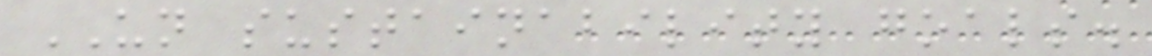UN sustainability goals.
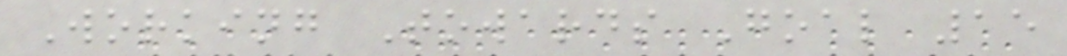Working Towards Goal 15
